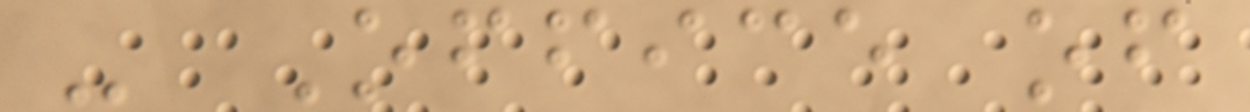- Office of
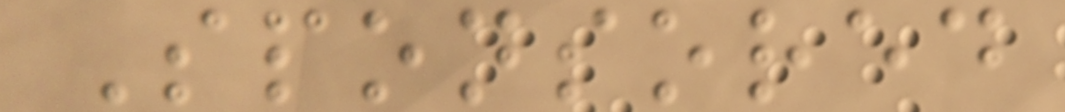Sponsored
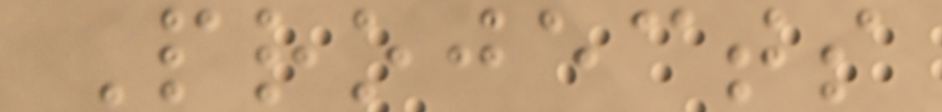Projects
